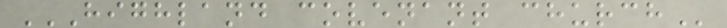HIGHLAND COVENANT CHURCH
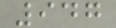947
